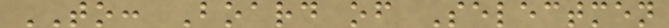TO: Board of Selectmen
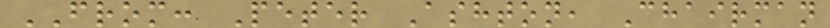FROM: Peter Ashton, Chairman
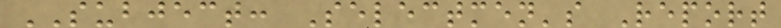SUBJECT: Selectmen's Report
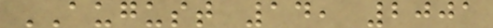AUGUST 14, 2001
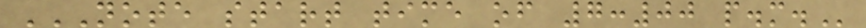NOTE START TIME OF 7:00 P.M.
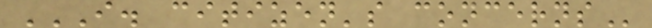I. CITIZEN'S CONCERNS
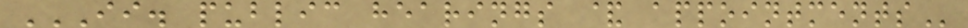II. PUBLIC HEARINGS & APPOINTMENTS
